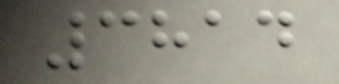3814
